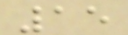15
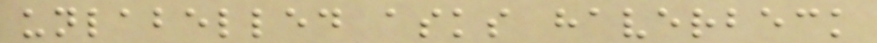unlabelled asks haverbeck
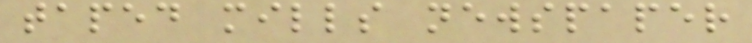taped mills newspaper
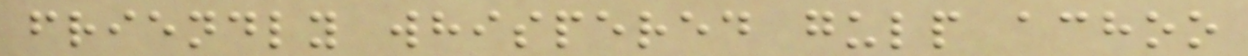friendly whispered gulp achoo
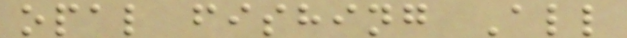opal fishing All
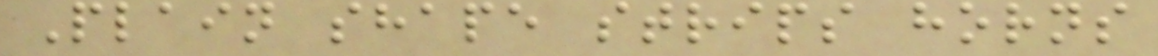Plain shape strips horns
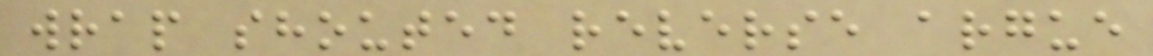wrap shouted reverse argue
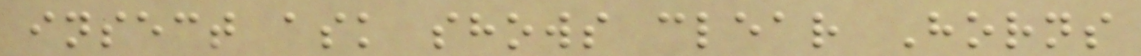insect ask shows clear Horns
